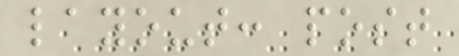layout: post
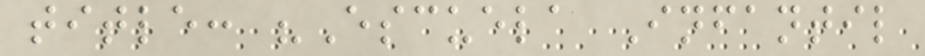title: "Escuela Infantil
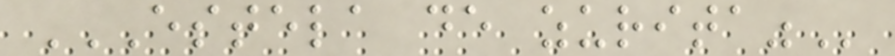ESTELA DE ZURITA"
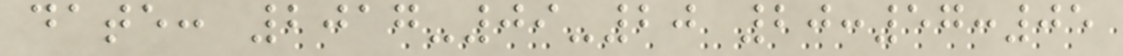date: 2017-09-20 20:57:05
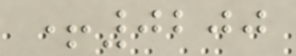+0200
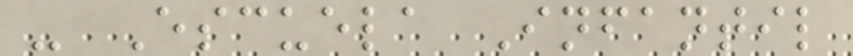- Escuela Infantil
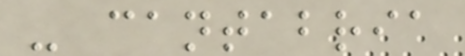- cantabria
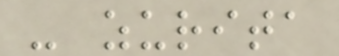- zurita
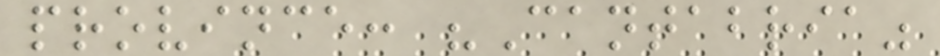province: "Cantabria"
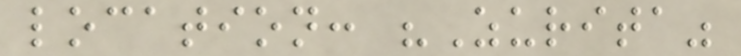location: "Zurita"
